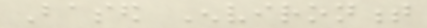Based Environment
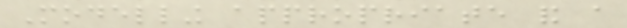Modelling appropriate and a
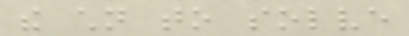the children to solve
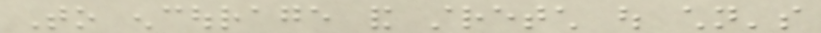To encourage and stretch out children's
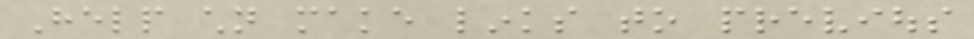Help children make links to previous
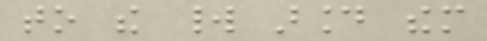to the world around them
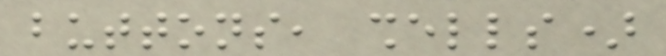buttons, shells)
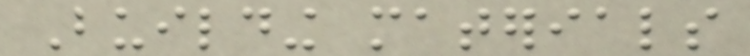Building materials
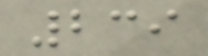239
